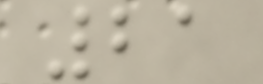21
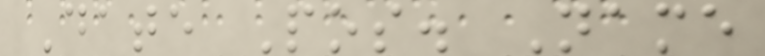Date Pos. Name
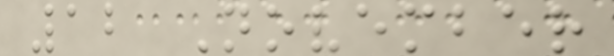12 November
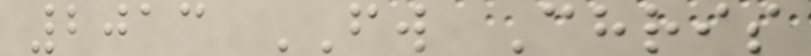2013 FW Chris
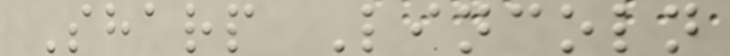Sharp Lincoln
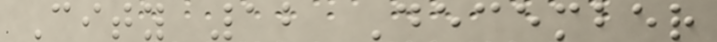City 12 December
